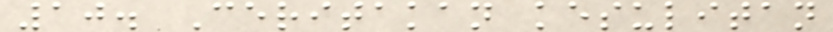10. Ceritakan kesulitan
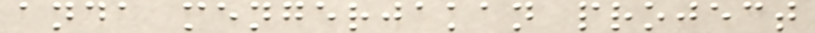anda mengerjakan project
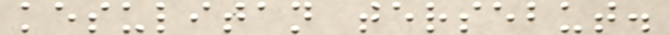kesulitan tersebut.
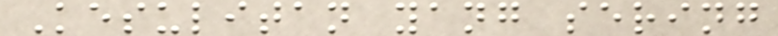Kesulitan yang sering
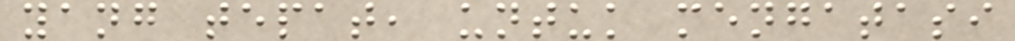yang tepat, untuk mengatasi
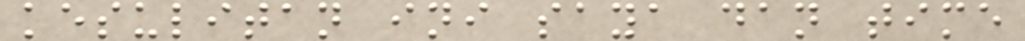kesulitan ini saya dan time
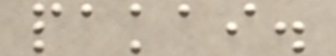pakai.
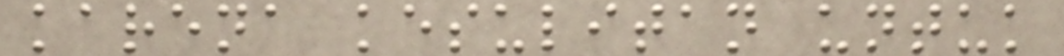karena kesulitan untuk
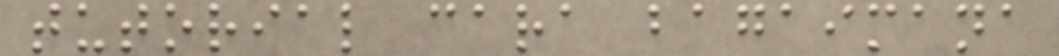tutorial cara bagaimana
